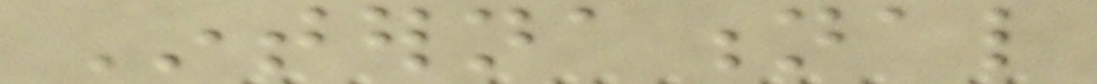International
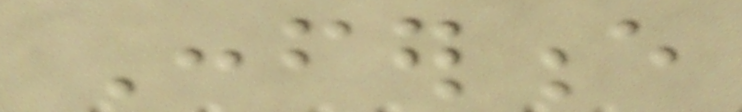Conference
